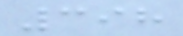398
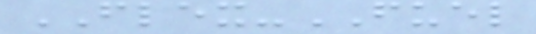FLEX-FUEL
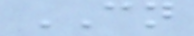CN
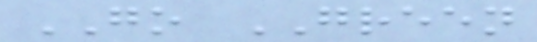GO GREEN
